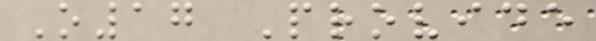O17 Provide
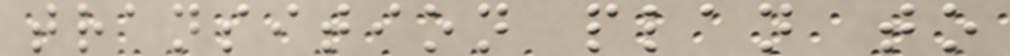transition plan to
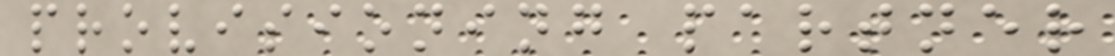provisioning partner
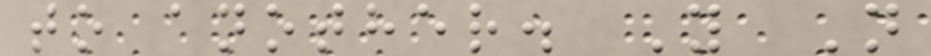to another. Y N
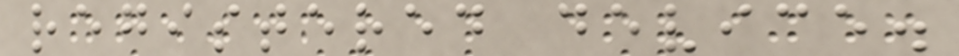registered device.
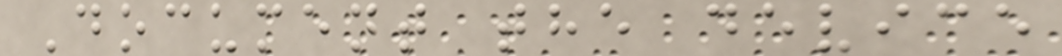Document the device
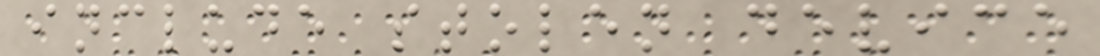include stolen device
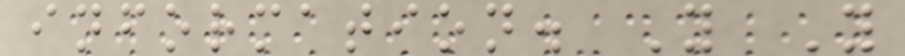information. Y Y
